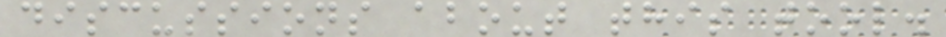discussions about this tool.
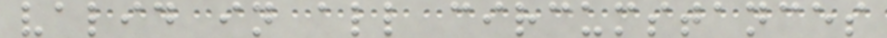valid in all circumstances
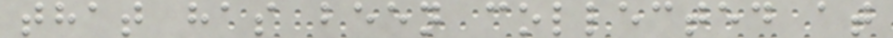that has been collected at
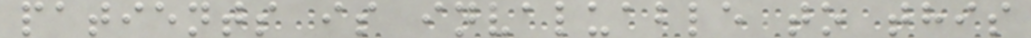patients is invaluable to this
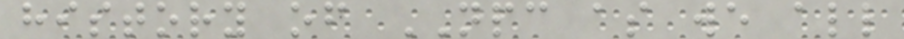history of NPC as we all
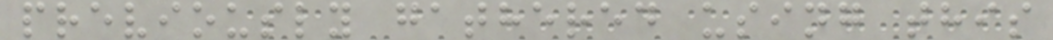previously gathered using this
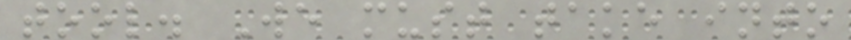tool. We must take into
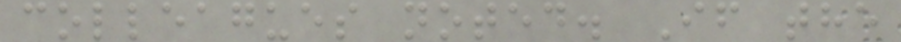colleagues noted. If the
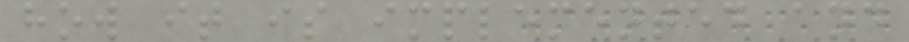how it is implemented and
